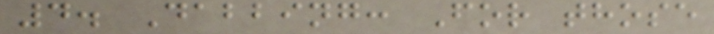4. Dabbing: For those
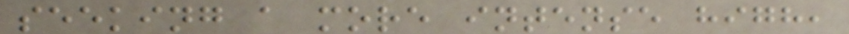seeking a more intense high,
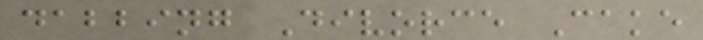dabbing Divorce Cake
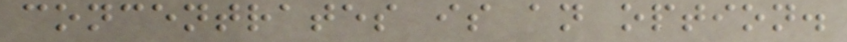concentrates is an option.
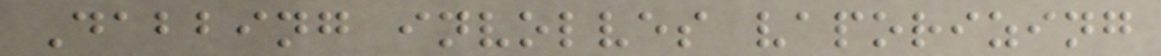Dabbing involves vaporizing
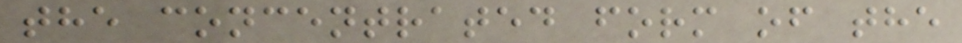the concentrated form of the
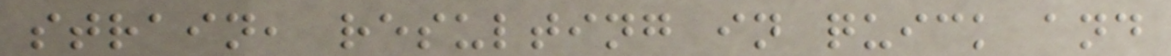strain, resulting in quick and
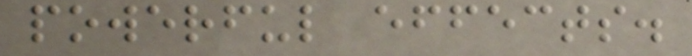powerful effects.
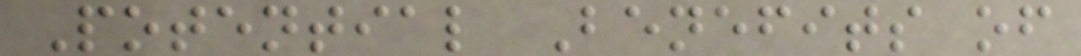Potential Benefits of
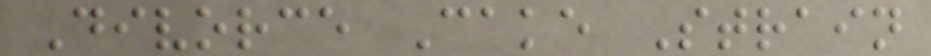Divorce Cake Strain
